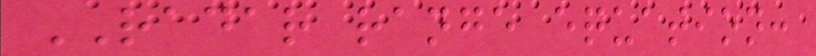RADAR range equation:
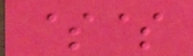$$
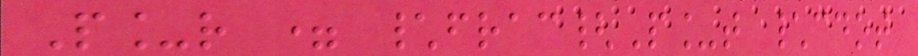P_r = \frac{P_t \cdot
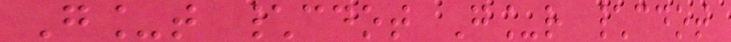G_t \cdot G_r \cdot
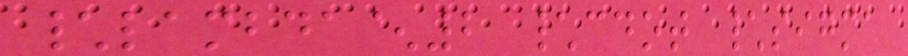\lambda^2 \cdot \sigma
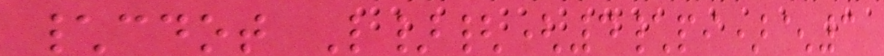\cdot L}{(4\pi)^3
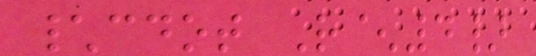\cdot R^4}
